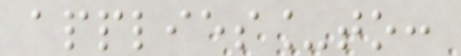applies_to:
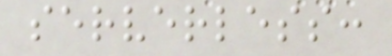serverless:
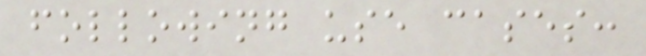following use cases:
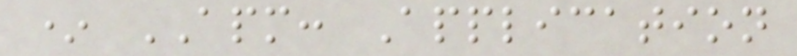* APM: Application
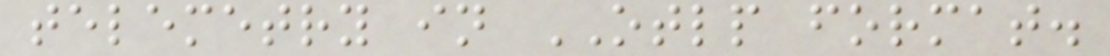telemetry in OTLP format.
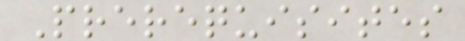Prerequisites
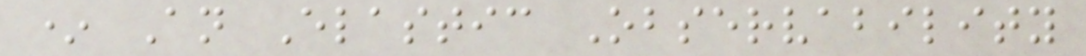* An Elastic Observability
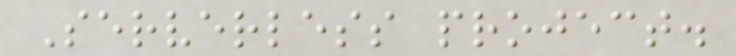Serverless project.
